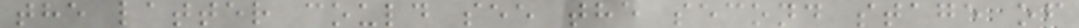the latter could see the second stage of
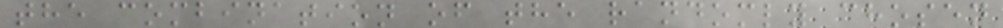the combination of the randomly chosen
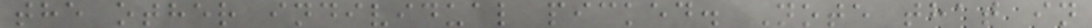the other individual picked. Note that in
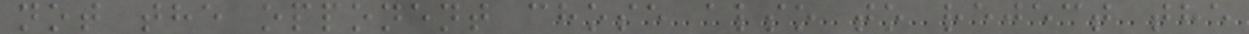not the opponent chose also to reject the
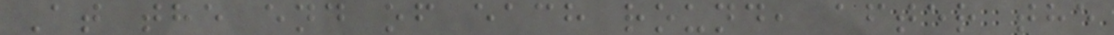At the end of each round, after the
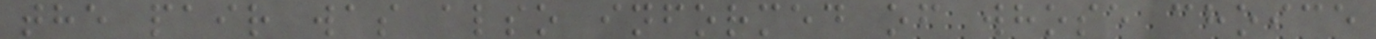the pair was also informed of whose choice
